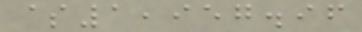$1,957.96
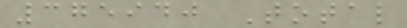375940 Total
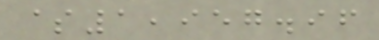$1,957.96
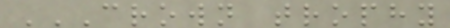CROWN TROPHY
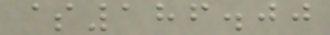$186.00
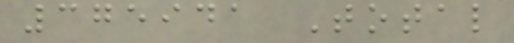375941 Total
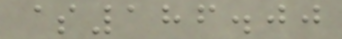$186.00
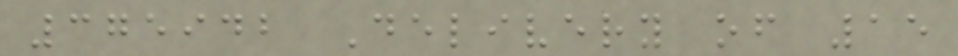375942 Delivery of 15
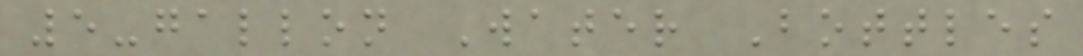5-gallon Water Bottles
